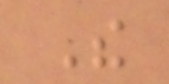The
